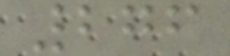276
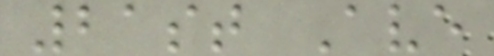21st Ave
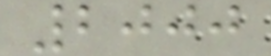2000
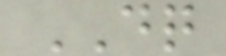DQ
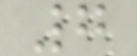7
